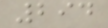294
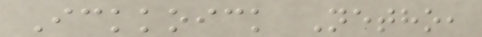Ickkoick Netho,
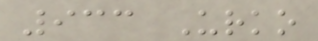933 Urko
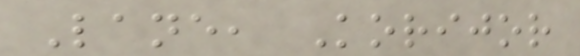Lane, Korijor
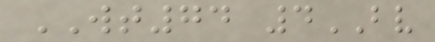WT74 4BV
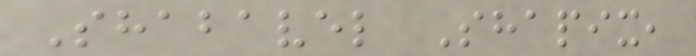Shabavel Shapix,
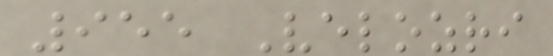955 Velozri
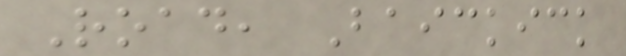Road, Baickick
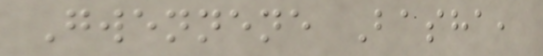Gwennene Basha,
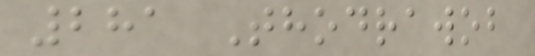281 Thodrawob
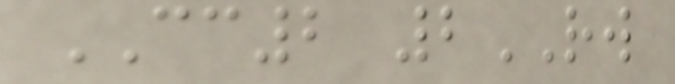CC2 2RW
